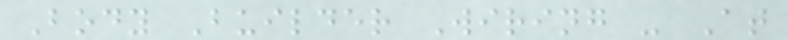Body Builder Wiring - At
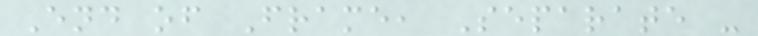End of Frame, Separate -
